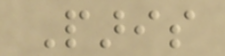Paris
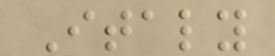Italy
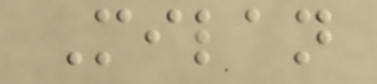Milan
